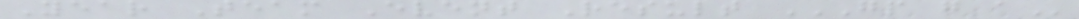Year Team Event Result GP G A
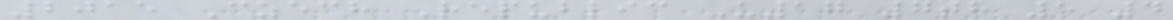2015 Czech Republic U17 7th 5 4
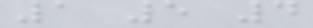1 5 4
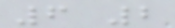6 2
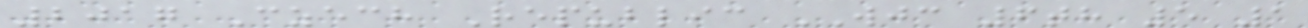2017 Czech Republic WJC 6th 5 1
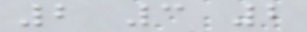2 3 2
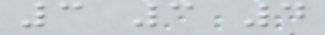3 3 4
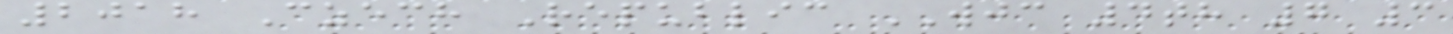2018 Czech Republic WJC 4th 7 3
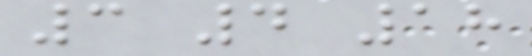3 4 18
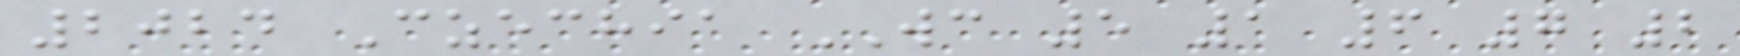2024 Czechia WC 5 1 6 7 2
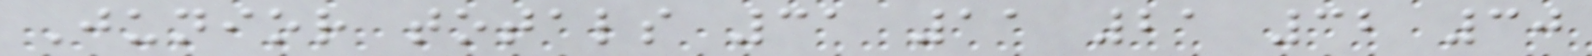Junior totals 31 11 21 32 30
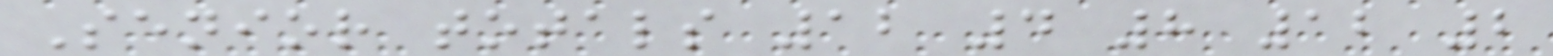Senior totals 12 4 8 12 2
